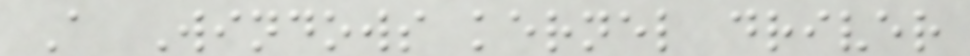A Windows kernel driver
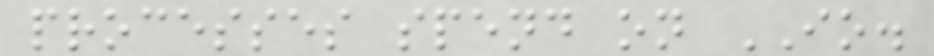processes spend on IO.
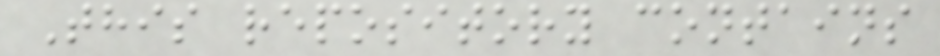This repository contains
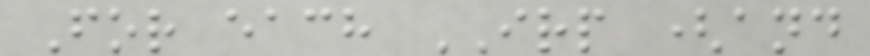For each IRP (and
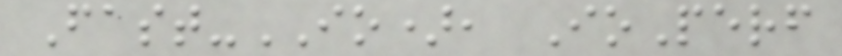Fast-IO), IoPerf
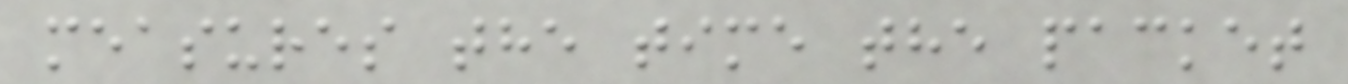measures the time the packet
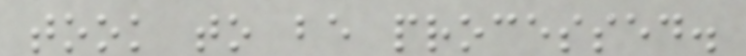took to be processed.
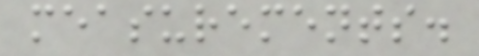measurements.
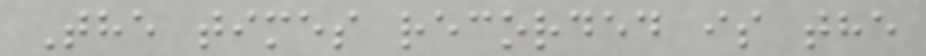The times recorded is the
